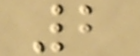2
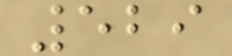529
